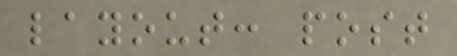layout: post
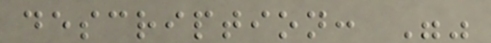description: ""
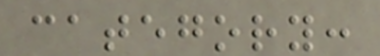category:
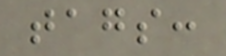tags:
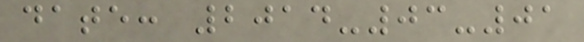date: 2014-03-01
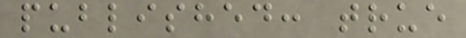published: true
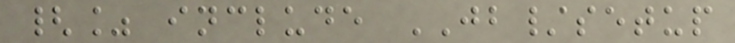{% include JB/setup
